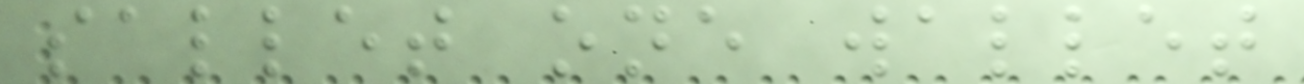sallet one wallet
